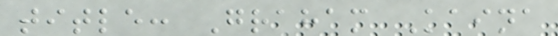title: Graham Kaina
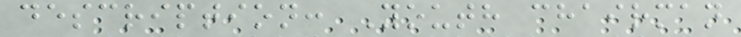description: Youth chairman
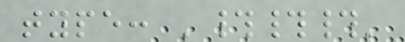type: '###'
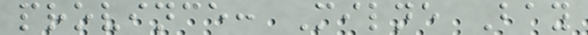province: Milne Bay
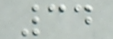34
